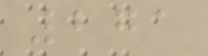271
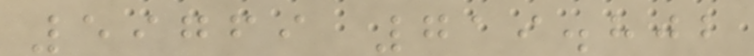59769 719.802
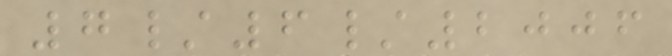7/6/2006
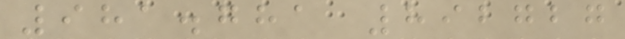981.781 892727
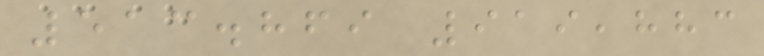513.869 919,883
